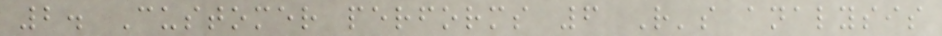2. Customer performs 6 R's analysis
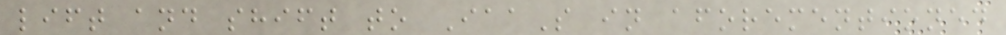lift and shift to IaaS in aforementioned
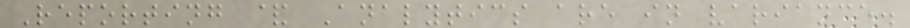Reporting & Analytics are in variance.
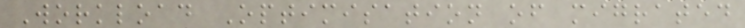Workload Optimisation of migrated
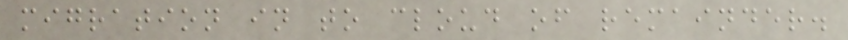migration in to cloud of remainder.
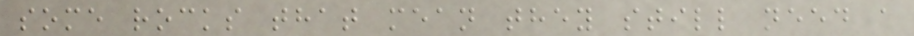some rocks that mean they still need a
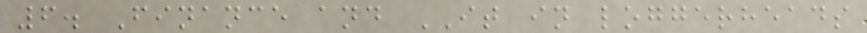6. Finance and IT in loggerheads
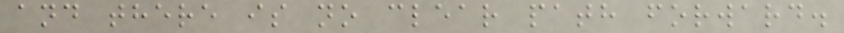and there is no clear path forward.
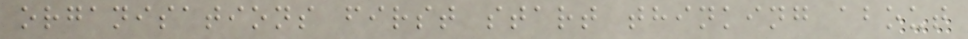organisations first start thinking about
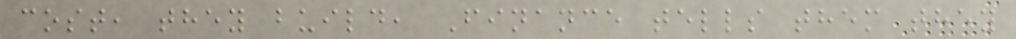cost, they build, Finance tells them they
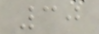30
